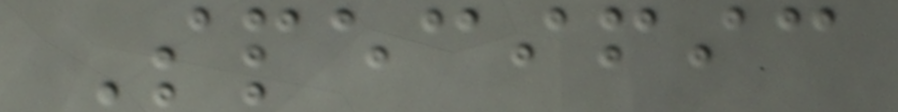Specific
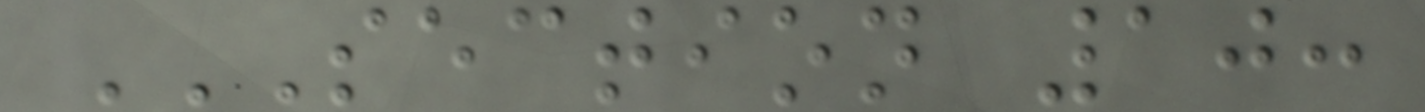SECTION 10:
